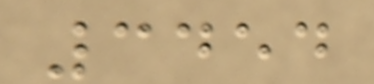3454
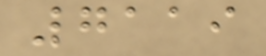7119
